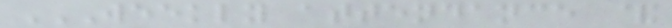WEEKLY ATTENDANCE &
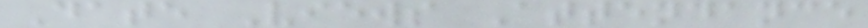Date Views Attendance
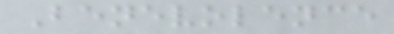Benevolence
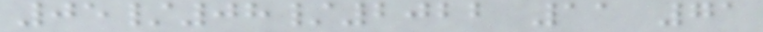05/08/2022 11 71
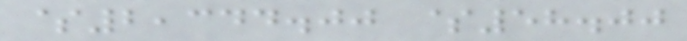$2,344.00 $58.00
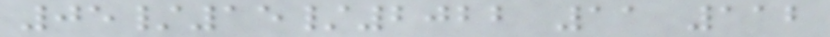05/15/2022 11 112
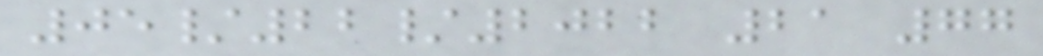05/22/2022 21 77
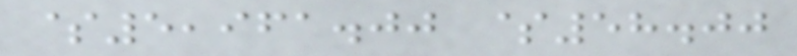$5,961.00 $58.00
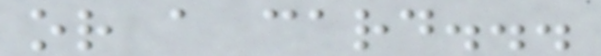or a card...
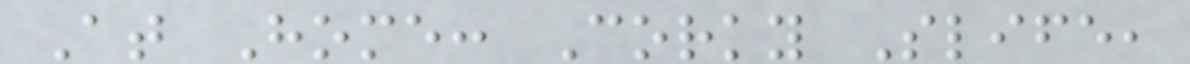At Home: Corky Slife,
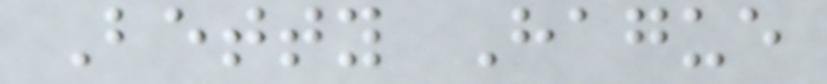Betty Hague
